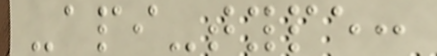-api-type:
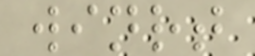winrt
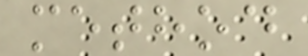method
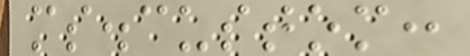ms.custom:
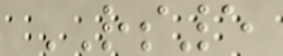RS5
